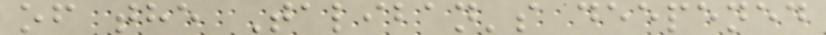of the Taliban's deepened
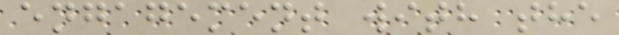engagement with the
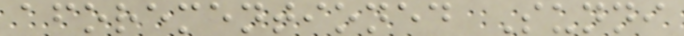aforementioned Sunni
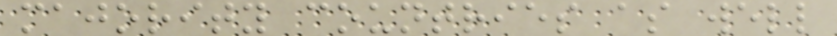majority countries as well
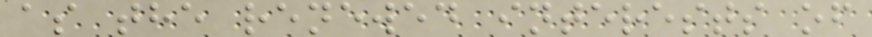as the renewed interests of
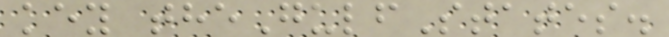key theGulfStates.
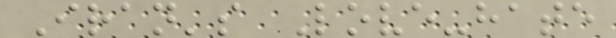Iran's Love-hate
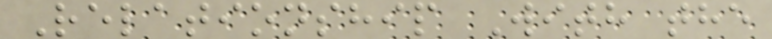Relationship With the
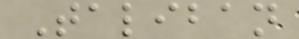Taliban
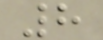8
